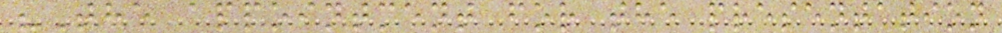"The appointment for the presentation
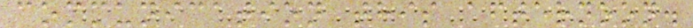communication this afternoon.
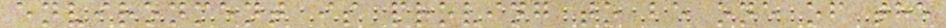environment is proving to be one of the
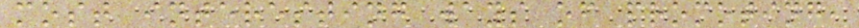most interesting ways of promoting,
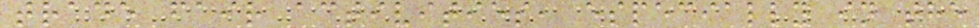trade fair activities, especially in the
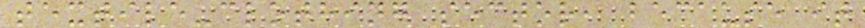textile-clothing sector, because it
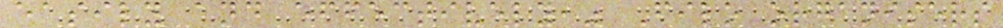easily and effectively," Filo organisers
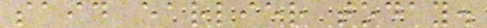said earlier today.
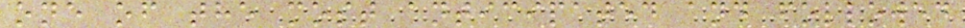one of the most anticipated and followed
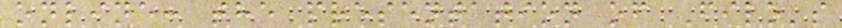online: the presentation of Filo's
